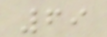69
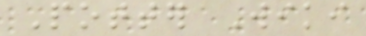Potter Wiki
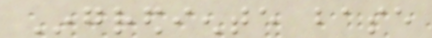Ingrediente base
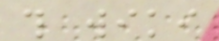this wiki
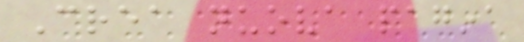Crea nuova pagina
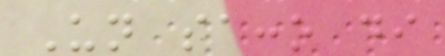Un sacco di
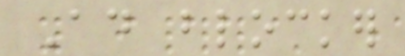Ad blocker
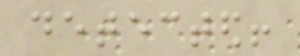detected!
